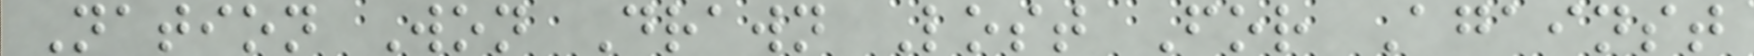Nation Won Drawn Lost For Against
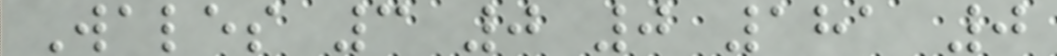Wales 3 0 0 181 0
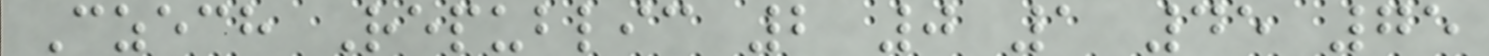Czech Republic 2 0 1 45 75
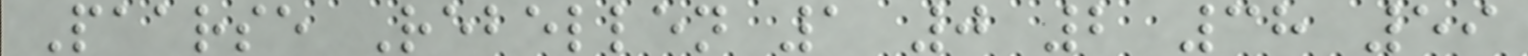Paarse Rebellen 1 0 2 38 59
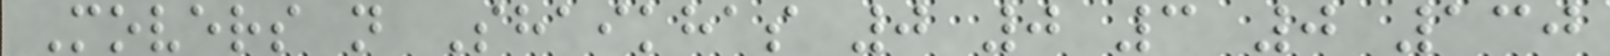Movers n Shaikhas 0 0 3 0 130
